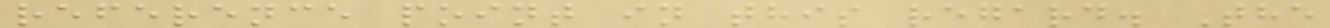reference point in this regard. The
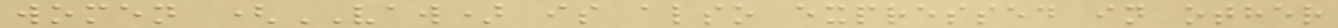women (VAW) is also expressed in other
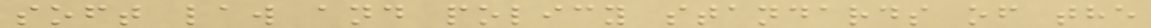soft law and policy standards of the
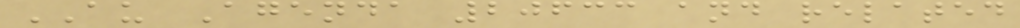AU Agenda 20633 and related
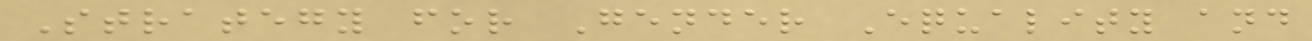Strategy for Gender Equality and
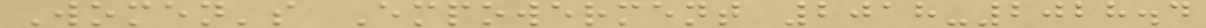Women's Empowerment 2018-2028.4
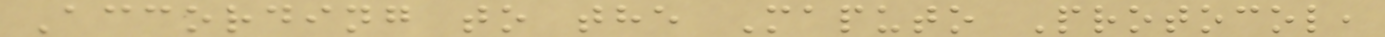According to the Maputo Protocol,
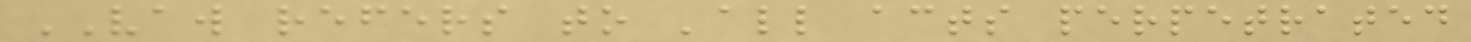VAW refers to 'all acts perpetrated
